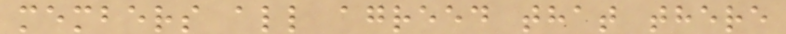members all agreed that there
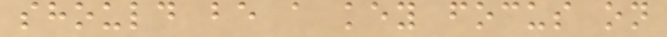should be a key focus on
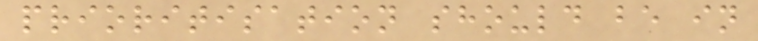prioritisation should be in
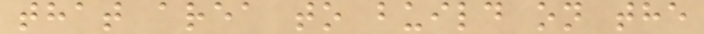that area to build on the
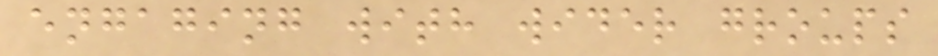engaging with wider groups
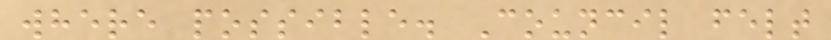where possible. Council felt
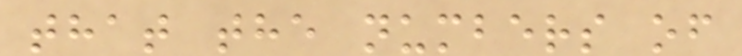that the numbers of
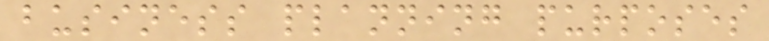business planning purposes
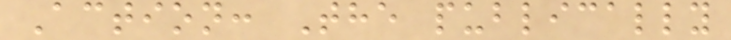Action: The publically
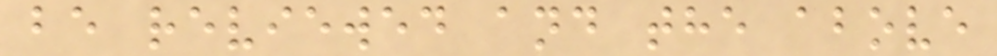be reviewed and the above
